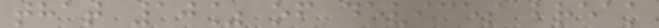that 10% of devices break
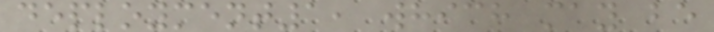deployment1, which may be
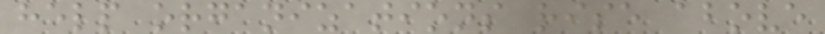help organizations rise above
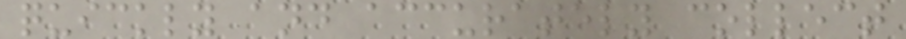quickly and accurately collect
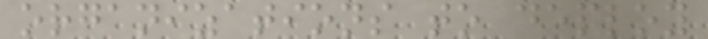organizations to deploy
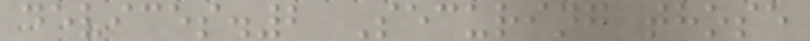devices.2 Securing those
